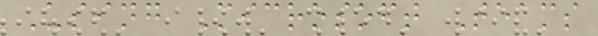Using Microsoft Teams
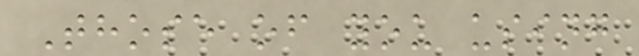Those of you using
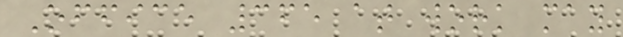Office 365 at work may
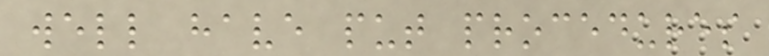well have put procedures
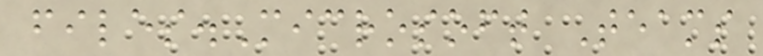files.Microsoft Teams
